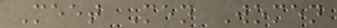Meet Men Women
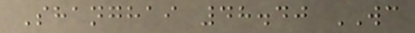Shanghai 48.40 WC
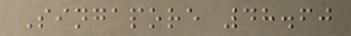Singapore 48.60
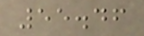55.46
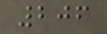206
